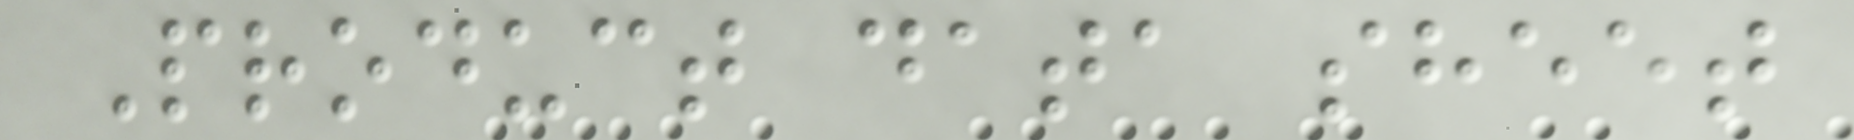Product data sheet
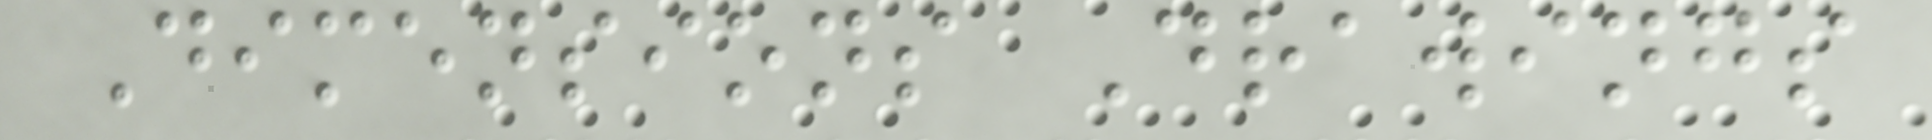Dimensions Drawings
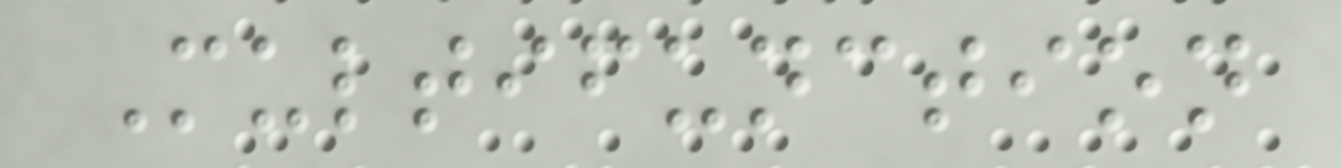Multifunction
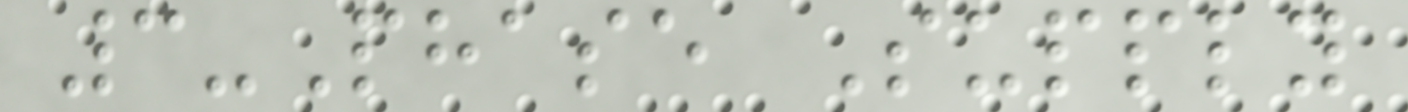3-Phase Supply
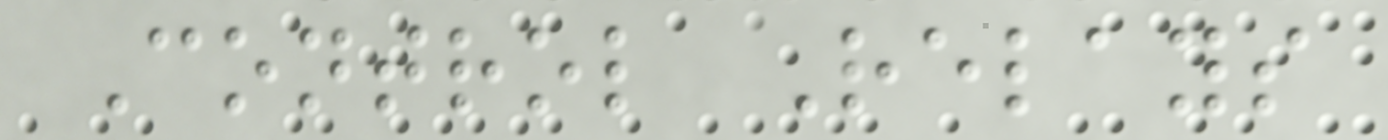Control Relays
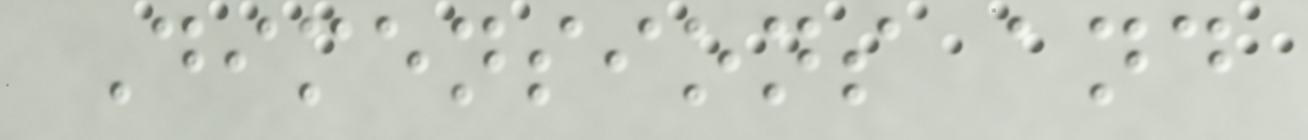Dimensions and
